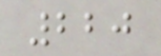220
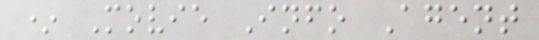* Movie Info Agent
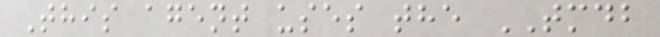This agent uses the TMDB
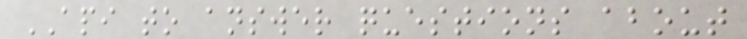API to answer questions about
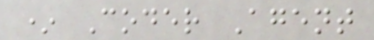* Coder Agent
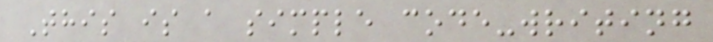This is a simple code-writing
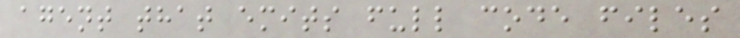agent that emits full code files
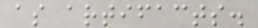as artifacts.
